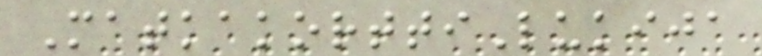MatkakorttiLukija
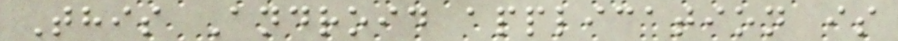This Android application is
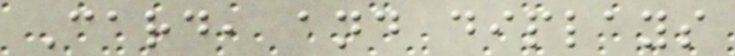Card, and diplays
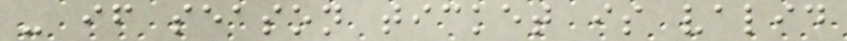- if season ticket is valid
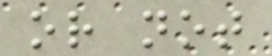or not
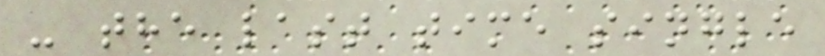- the last time single
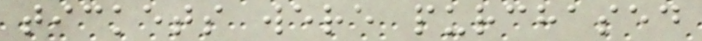tickets were purchased
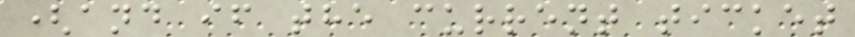(and if the current ticket
